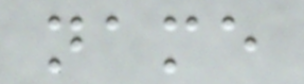name
